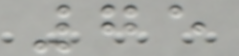75
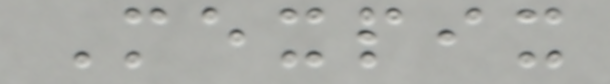Mexpix
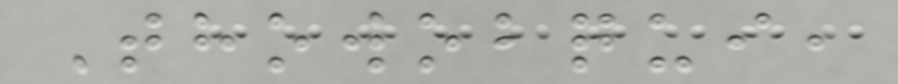Thowobqui,
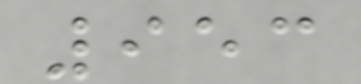953
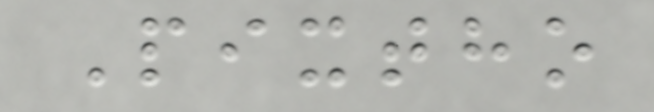Pixtho
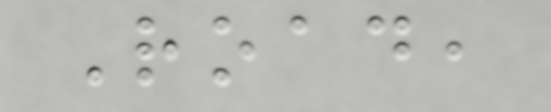Road,
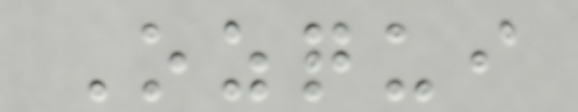Ozqui
